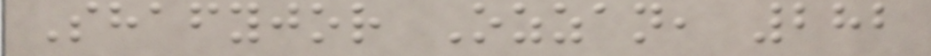Shafyjor Ozzan, 282
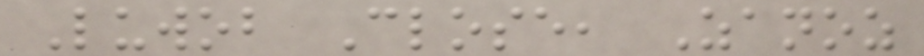Luwob Close, Zanoz
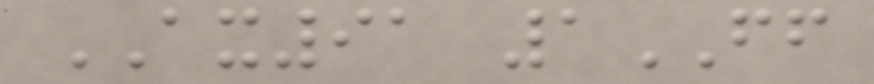AX91 1FF
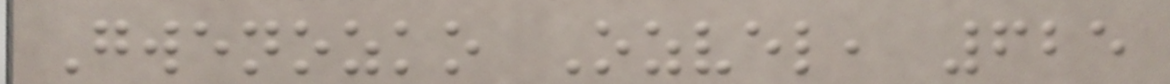Gwenozko Ozvel, 625
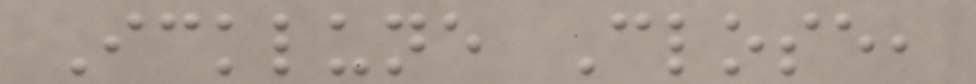Icklune Close,
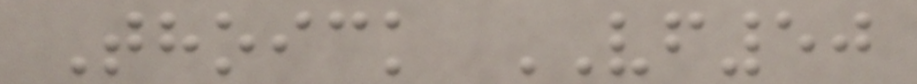Thoick VF50
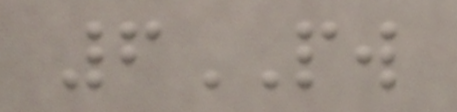6PW
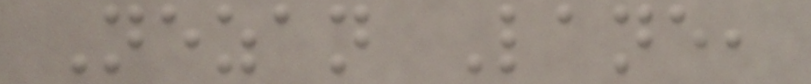Nezan Lane,
